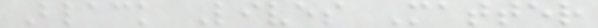Black Lives Matter
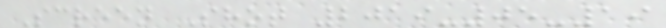Screen Shot 2019-05-19
